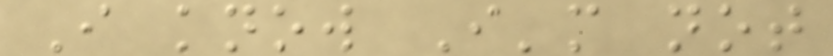I know I'm not
